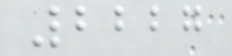2227
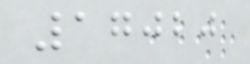17020
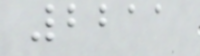2211
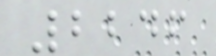2246
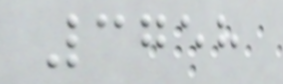3758
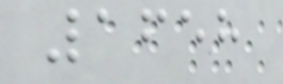1658
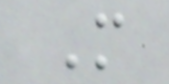M
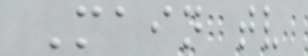Main tv
